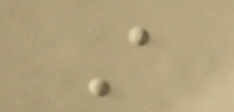A
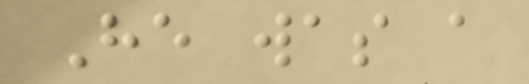He was a
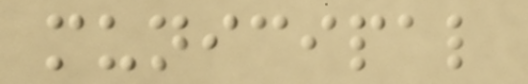municipal
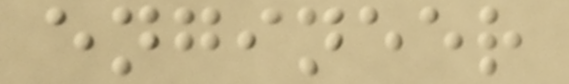engineer
